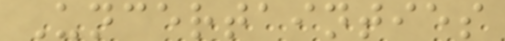Uncertainties
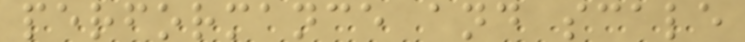performance and scale
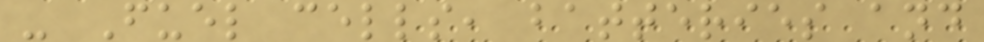- Fuel cells, batteries and
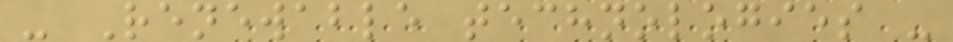- Renewable technologies -
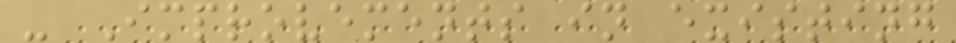- Improvements in existing
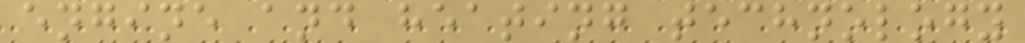engine and heating technology
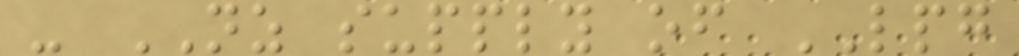- NZ supply of LPG
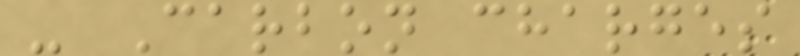- Carbon charges
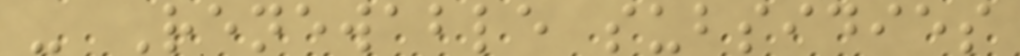- Renewable subsidies
